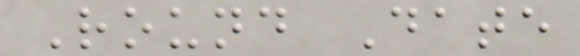Round Date
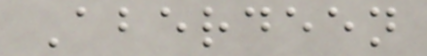Aberdeen
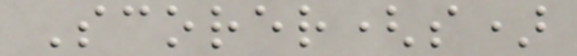Scorer(s)
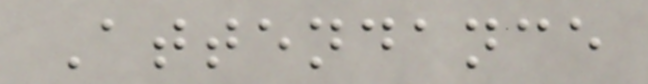Attendance
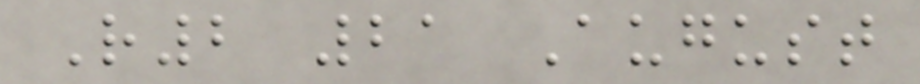R2 21 August
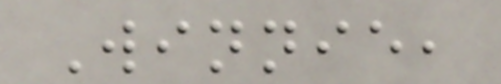Winnie,
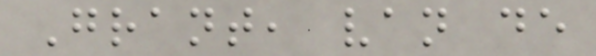Grant, van de
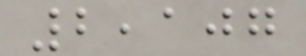2,107
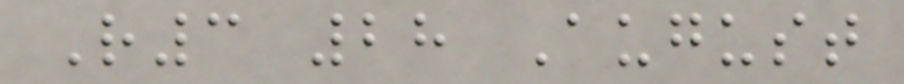R3 28 August
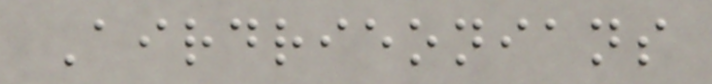Airdrieonians
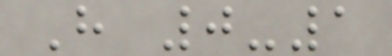H 0-1
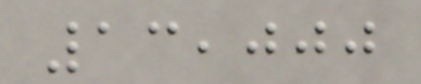13,000
